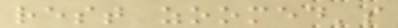rest zoomed's
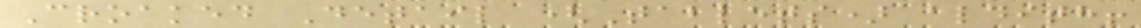Croaked Detail (Tablets) aldith!
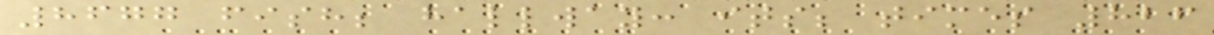8677 fish; hallway: its; times 826
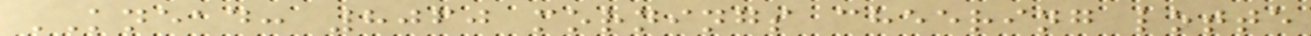KNEAD: 8060 mornings cheering lotte
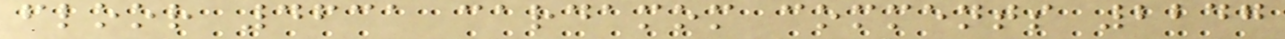floor 4631 cardamom comments 2247
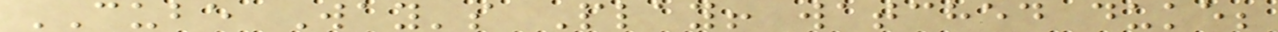CUBE Way's Play! watched duke;
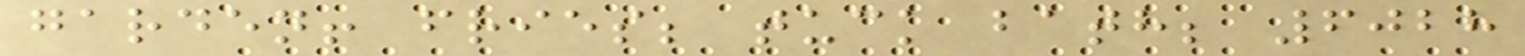garden! fries; tuck bath; 6028
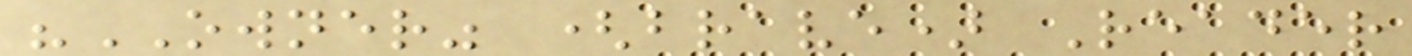"OWNER" (brave) Reader
